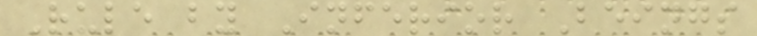Rule by Inferior Beings
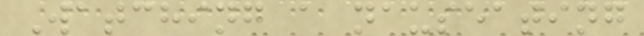Watching a nauseating
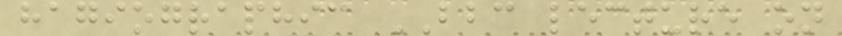hagiographic BBC lecture on
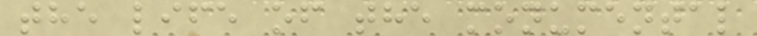the life of the monumental
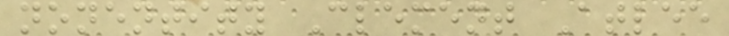nonentity Clement Atlee
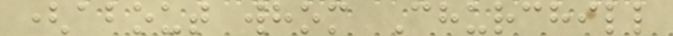(about whom Churchill
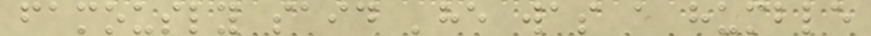famously said 'he was a humble
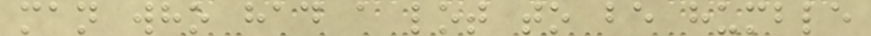man who had a lot to be humble
